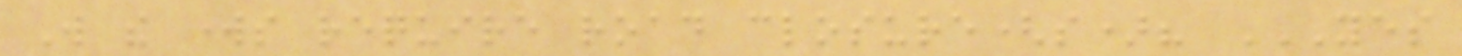Will the works require road closure(s)? YES
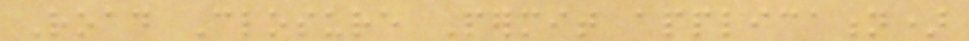Road Closure Permit application)
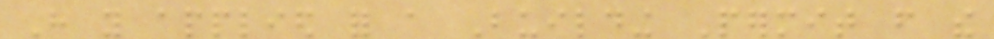Have you applied for a Building Permit from the
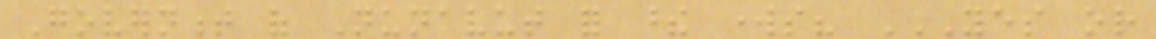Government of Nunavut for these works? YES OR
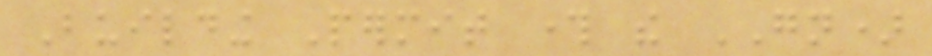Building Permit through the GN)
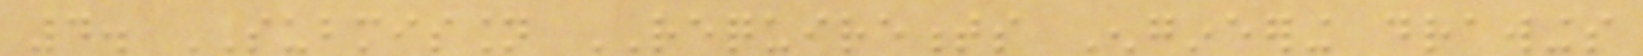4. SUBMISSION REQUIREMENTS Engineering drawings
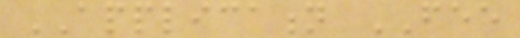APPLICATION FEE
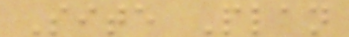Site Plan
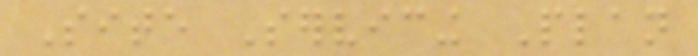Site Servicing Plan
